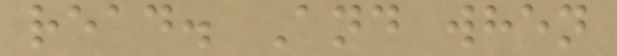read. And when
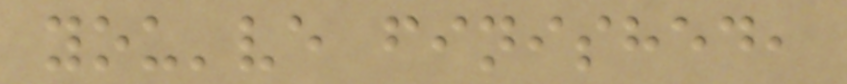you've finished,
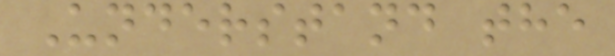Understand the
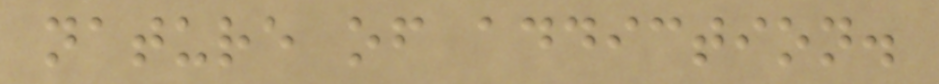nature of addiction.
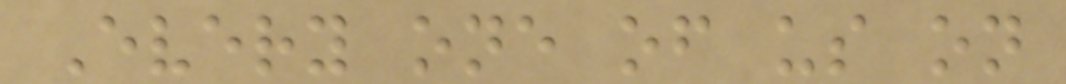Every one of us on
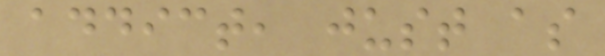addict, just as
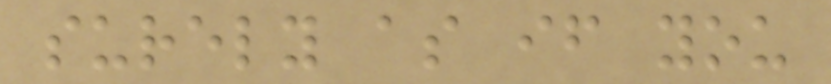surely as if you
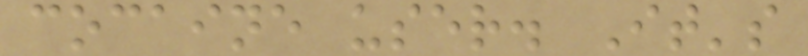cocaine user. It's
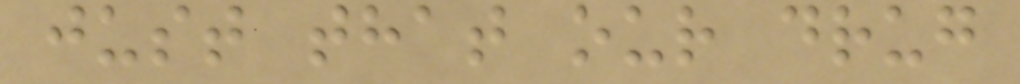just that our drug
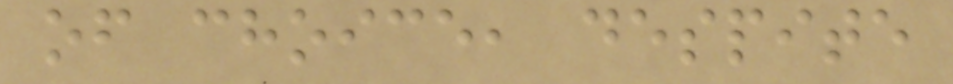of choice, despite
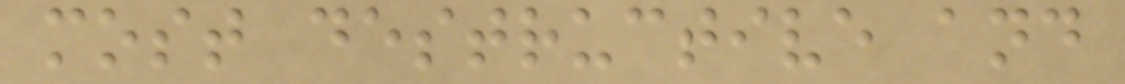most destructive and
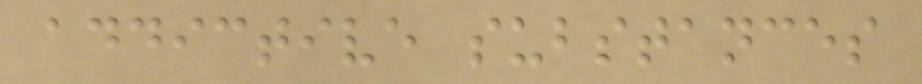addictive substances
